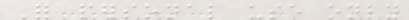For personal use only
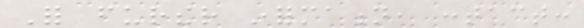For further information, contact:
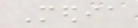Media
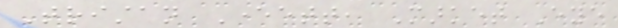Tristan Everett, Market Eye
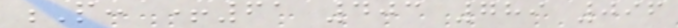P: +61 403 789 096
